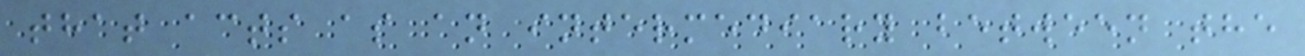that acts as an intermediary between the
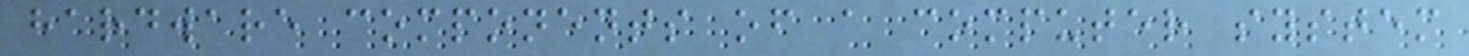hardware components of a computer system
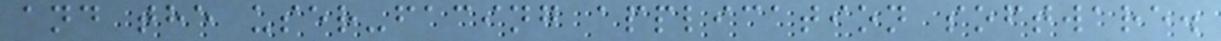and the user-facing application software.
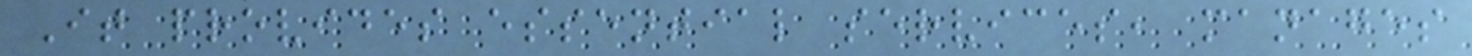It provides essential services, manages
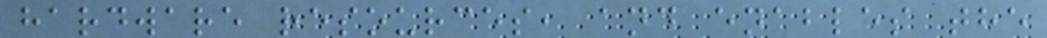hardware resources, and enables the
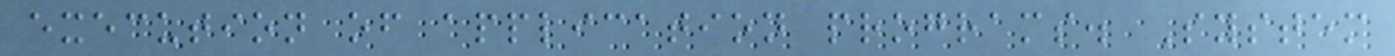execution of application programs. System
